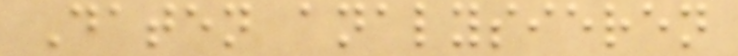Daten analysieren
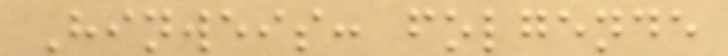Hinweis: folgende
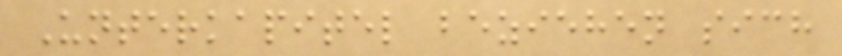Unterkapitel beziehen sich
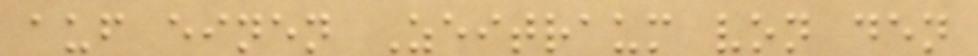auf einen Zeitraum von den
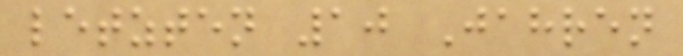letzten 10 Jahren
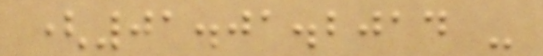(01.01.2014 -
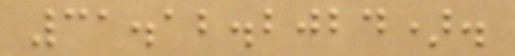31.12.2024).
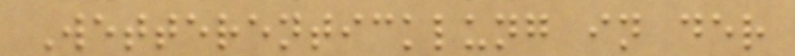Wetterenticklung in der
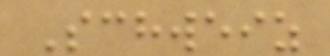Schweiz
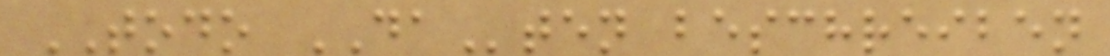TODO DAten beschreiben
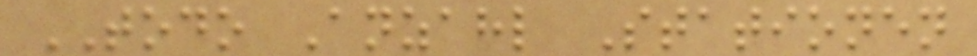TODO Anzahl Stationen
